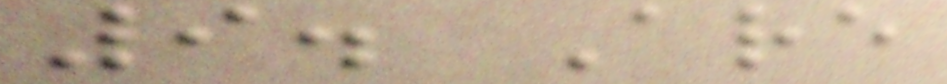9. Are
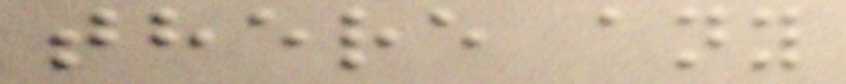there any
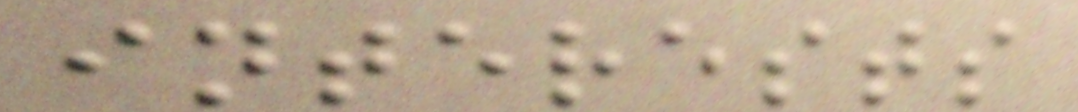interests
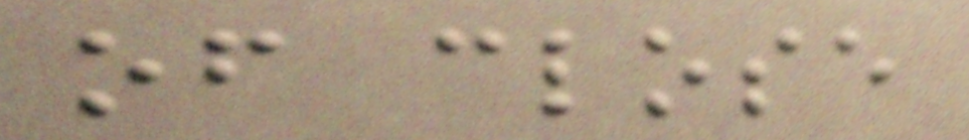of close
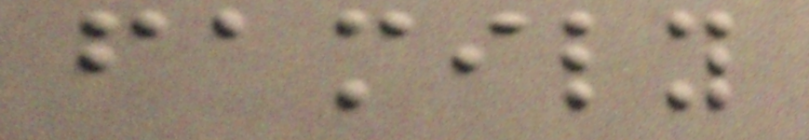family
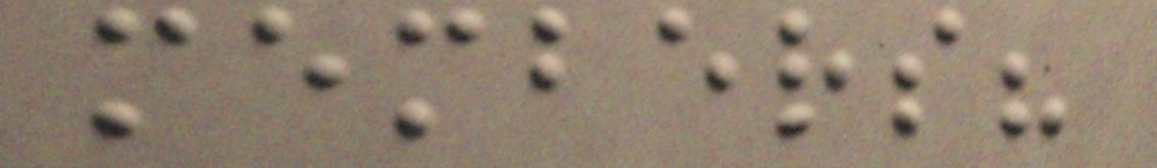members?
